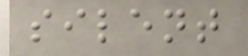silent
